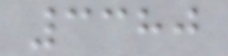3380
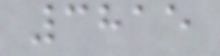3815
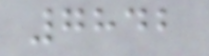7842
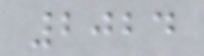2024
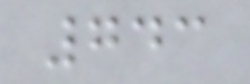743
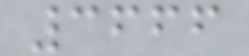3666
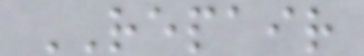REPAIR
